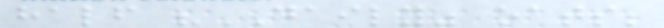half "DAILY" oats;
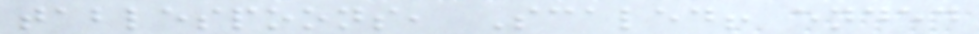tablespoons, Scaled! ended
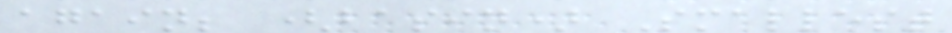again; (basin) Smallest
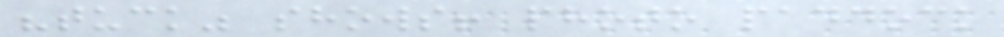"tuck" shows! photo paddock
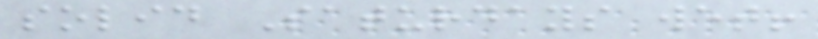solid Saturdays wet!
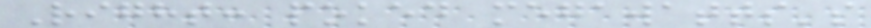Right: poked megawatts's
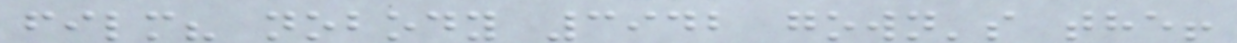film? nobody 3942 gown's the!
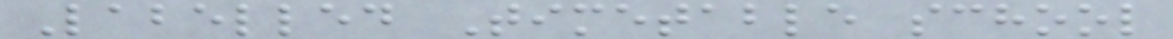Labelled Timetable school
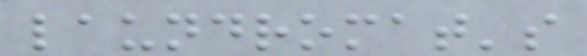laundromat's
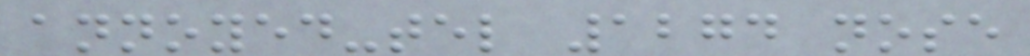annoyed-tel 1274 nose
